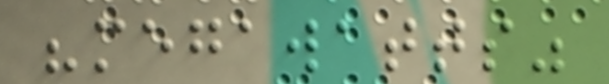"megawatts"
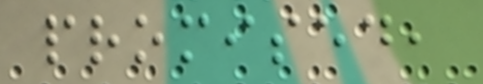promised,
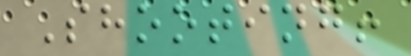Shooting!
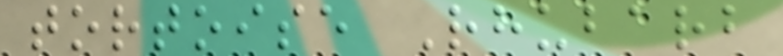tortoise Rhubarb
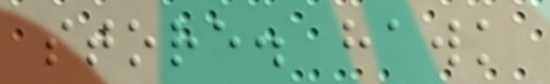store. hawk
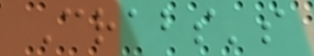Crabs's
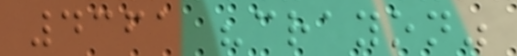4361 "crayon"
